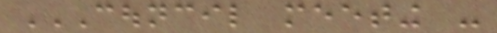COUNCIL MEETING -
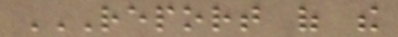REPORT OF THE
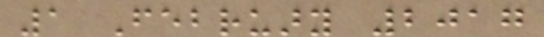1 February 2017
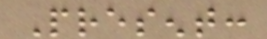Present:
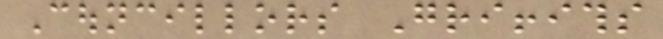Councillors Griffiths
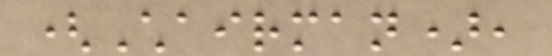(Chairman),
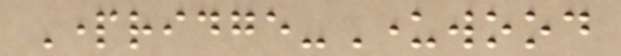Partridge-Underwood
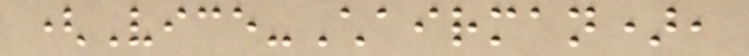(Vice-Chairman),
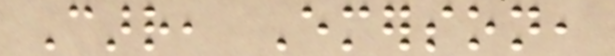Carr, Emerson,
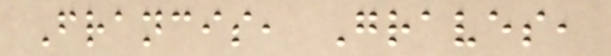Francis, Graves,
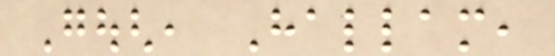Gough, Hallam,
